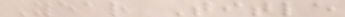Year Title
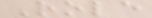Role
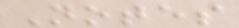Notes
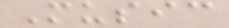Music
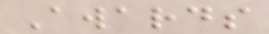Awards
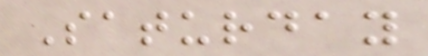Saturday
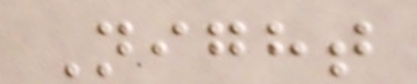Night
